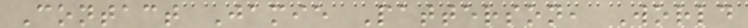Contact Jamie Patterson, World
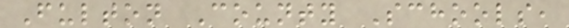Fulton County Schools,
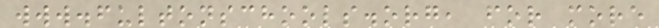www.fultonschools.org, for more
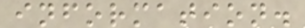information.
